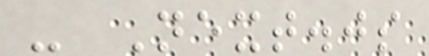- Next.js
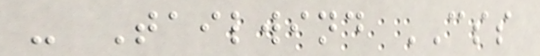- Tailwind CSS
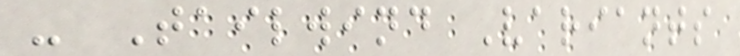- Tailwind Variants
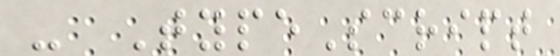- TypeScript
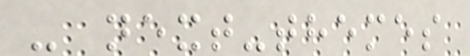- next-themes
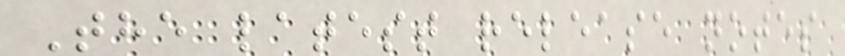The latest release notes
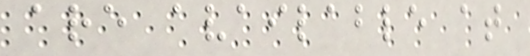are available at
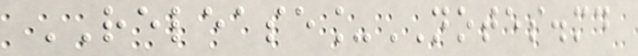RELEASE_NOTES.md
